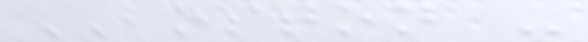BOSTON -
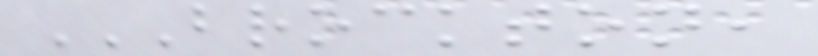BROCKTON,
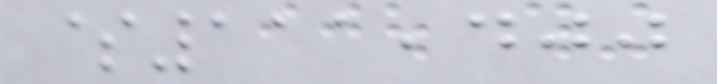$111,400
